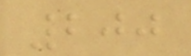200
